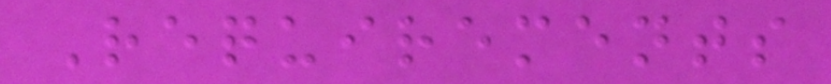Requirements
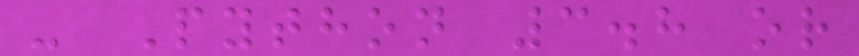- Python 3.8 or
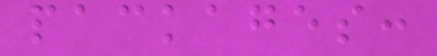packages:
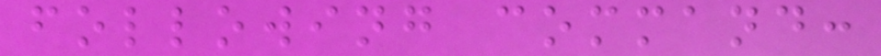following command:
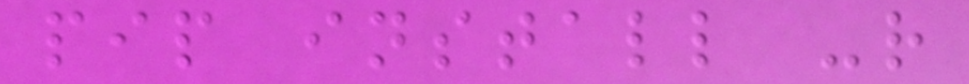pip install -r
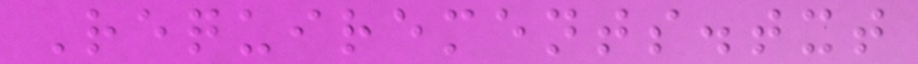Requirements.txt
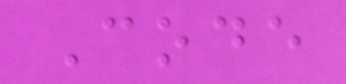Code
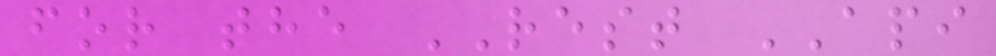for the REST API
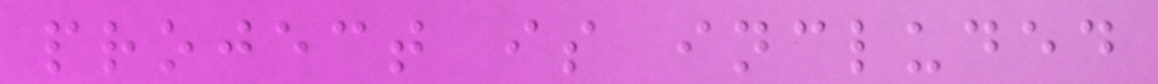project is included
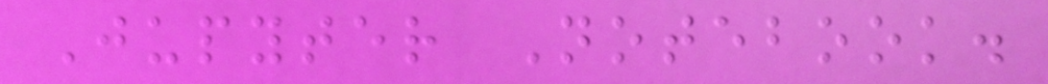Jupyter Notebook.
